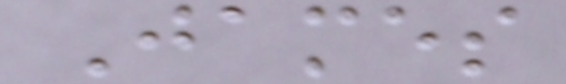James
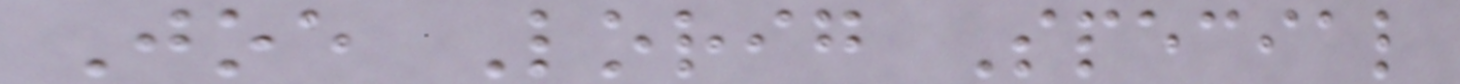Joe Lorig Special
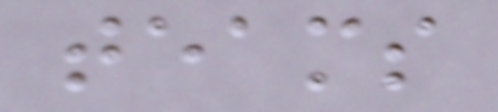teams
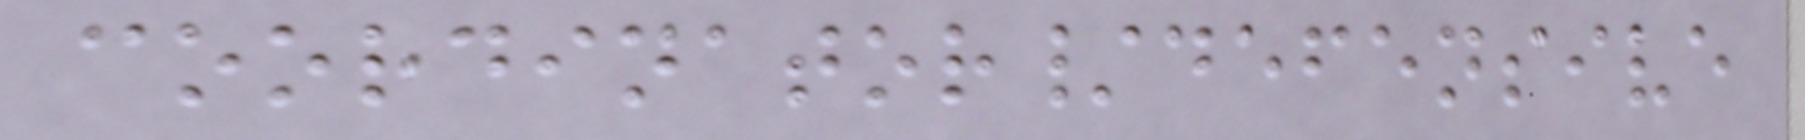coordinator/defensive
